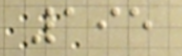195
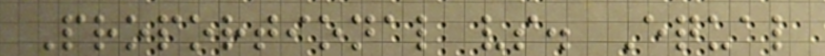Proportional vs. Equal
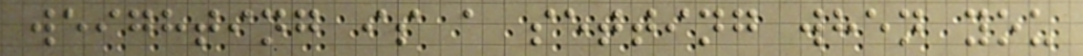weighting is a setting when you
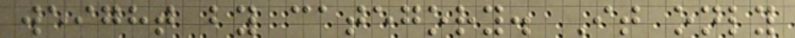weight by category. It only
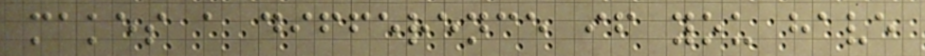makes a difference if you have
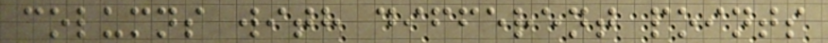columns with different points
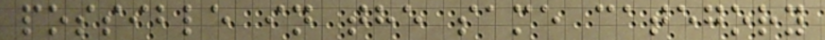possible in the same category
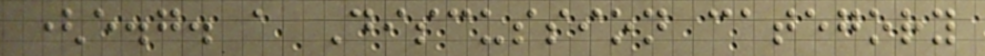(e.g. a Discussion category
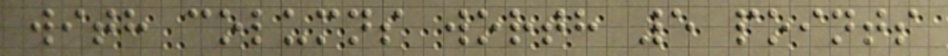with columns worth 5 points
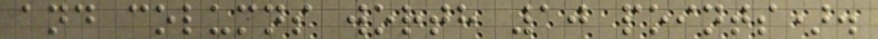and columns worth 10 points).
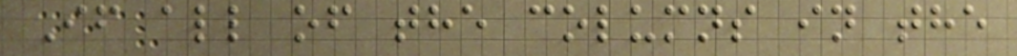If all of the columns in the
